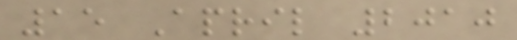15 April 2010
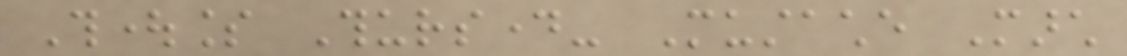Thoughtless Thursday- Mustache March
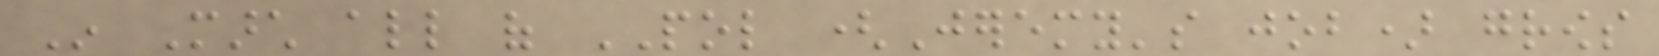In March all of POL (Jeremy's job) grows
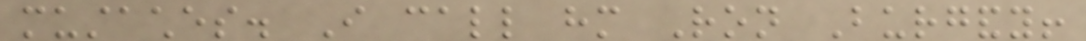mustaches. I call him Ron Burgandy!
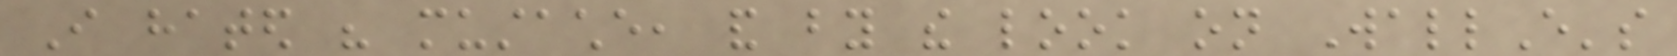I hated his mustache, and by the look on WallE's
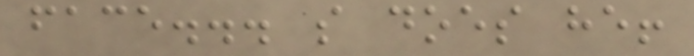face... so does he!
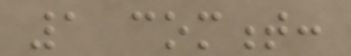1 comment:
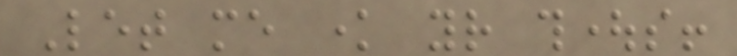Let me know your thoughts!
